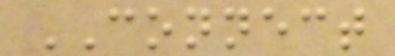CONNECT
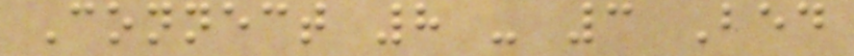Connect 8 - 3 Bed
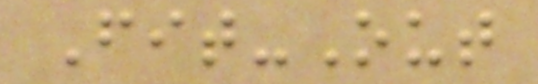Fit-Out
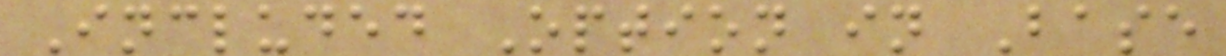Included Option in Base
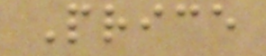Price
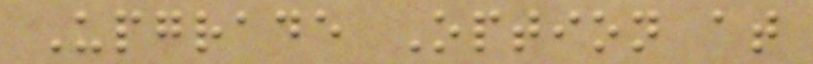Upgrade Option at
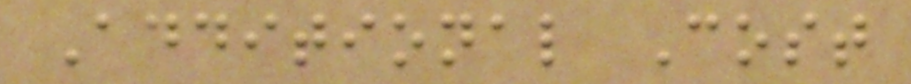Additional Cost
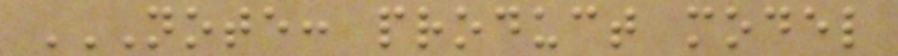NOTE: PRODUCT MODEL
